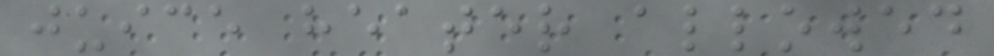juice heater allowed
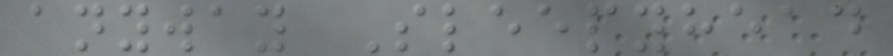anyway Sleepyhead
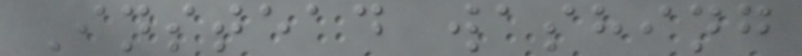Instead washing
